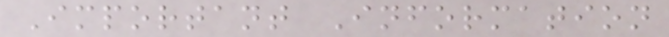Important Information
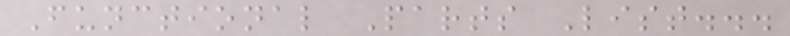Functional Parts List...
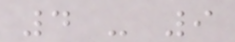4 - 9
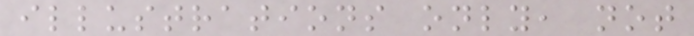illustrations only, not
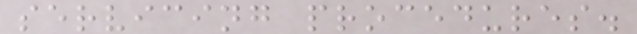servicing procedures.
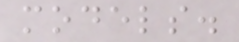models.
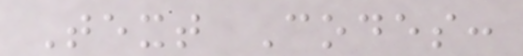Text Codes:
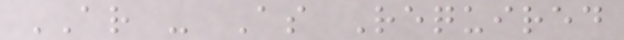AR - As Required
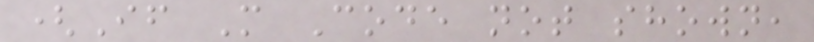(If M Code not shown,
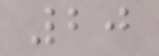20
